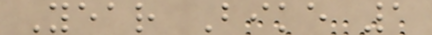Year Bike 1
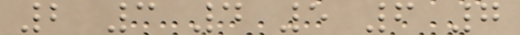2 3 4 5 6 7
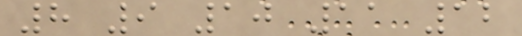8 9 10 11 12
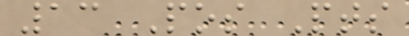13 Pos Pts
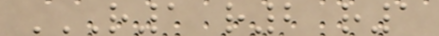R1 R2 R1
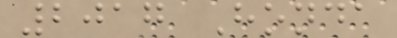2017 Honda
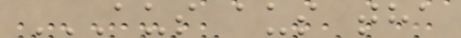AUS AUS THA
